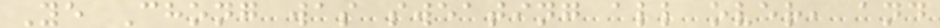Ye Chong was sweating all over, and
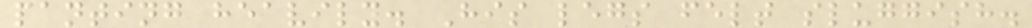panting heavily. His legs felt sluggish.
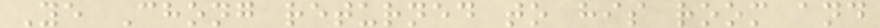Ye Chong returned to his room and
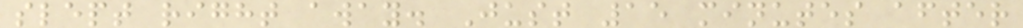slept right away. Just 15 minutes after
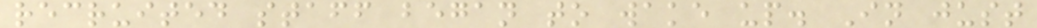recruited staff began to wake up. In just
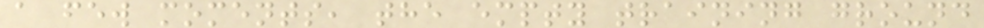a few moments, the empty training ground
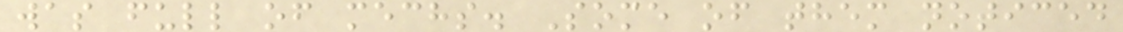was full of mechs. Some of them noticed
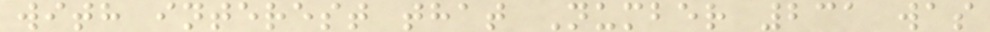with interest that Number 231 was
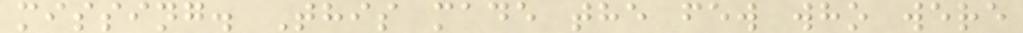missing. This made the few who were
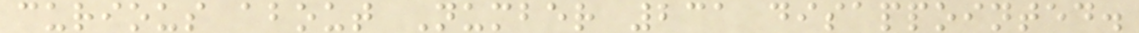curious about Number 231 disappointed.
